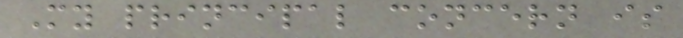My principal concern is
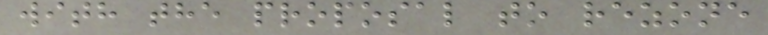with the proposal to rezone
